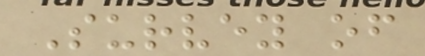Survey of
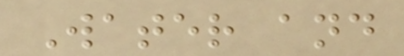Water and
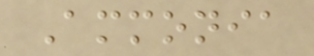Ammonia
